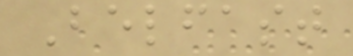Belfast
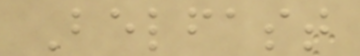Belfast
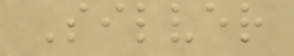Silver
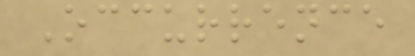Occurrence
